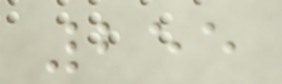255
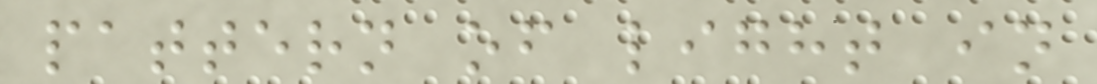pattern of light in
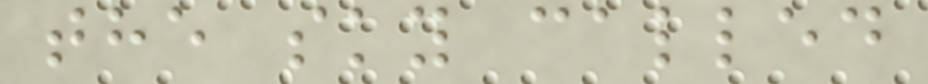the sky called
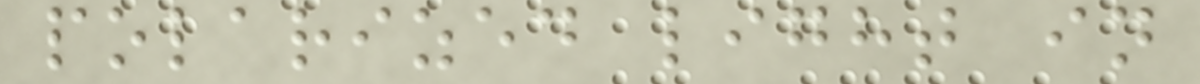polarized light in
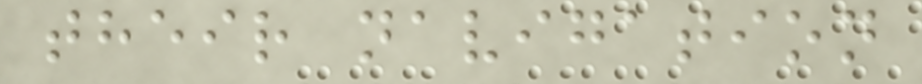their navigation
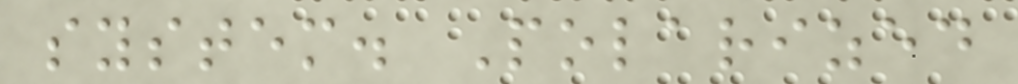system. Polarized
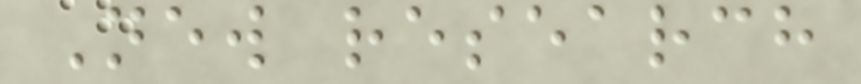New research
